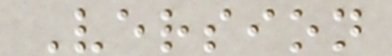Version
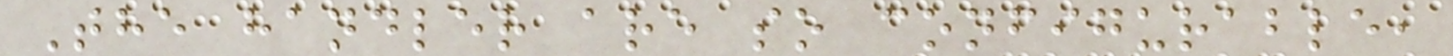The handler are so configurable,
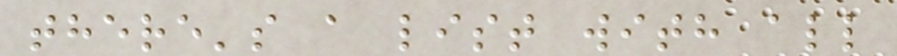there's a list with all
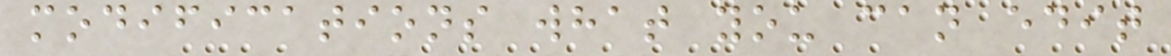modifications what you can edit
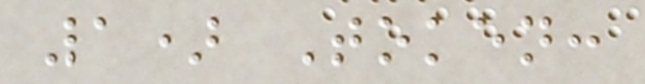1) Token:
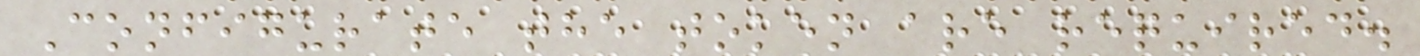Configurate the token are required.
